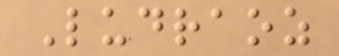Ludraoz
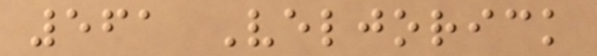561 Veljorick
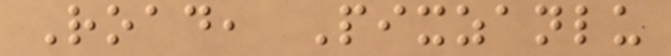Road, Pixzanlu
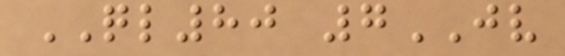QL80 7JV
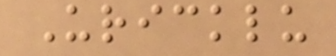Uricklu
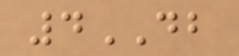4DB
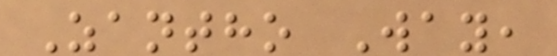Zantho Way,
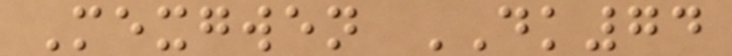Mexgwen DK74
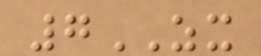7ZX
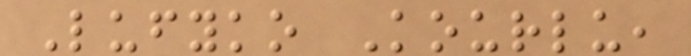Lufyko Kourlu,
